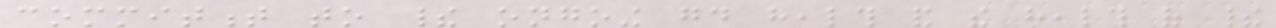commitment to their ongoing good health and the health of their
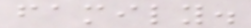family.
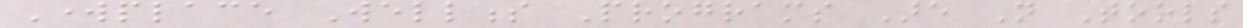Workplace Wellness Programs Are Not Tools
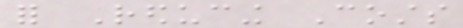for Reducing Costs
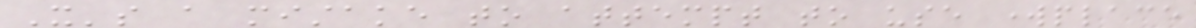It's a mistake to attempt to use workplace
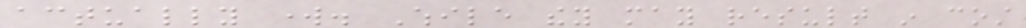actually work. While they may result in cost
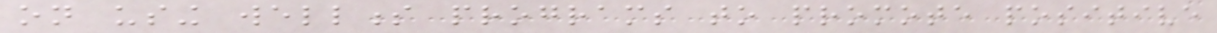on using wellness programs to promote positive
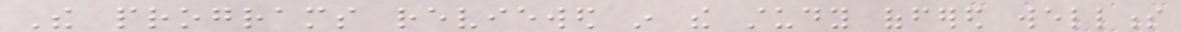The programs reviewed in the study offered wellness
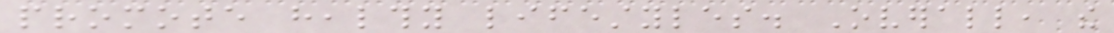promote healthy lifestyles. Overall, the
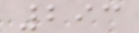293
